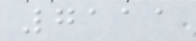7111
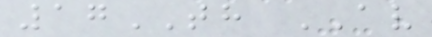17TH AV
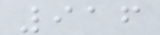916
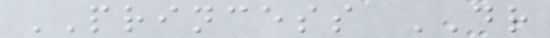PRINCESS DR
